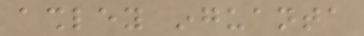ashley inguanta
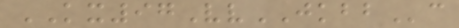KX97VvJKBBc
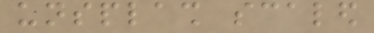unsplash scaled
